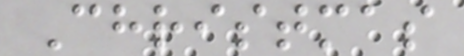Christmas
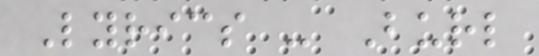Lyrics - Burl
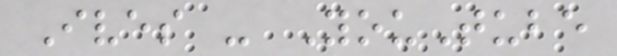Ives - YouTube
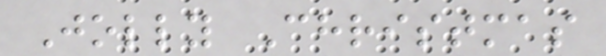Jolly Christmas
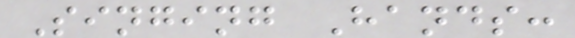Singing Hands:
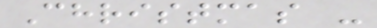Christmas -
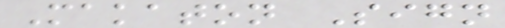Makaton Sign
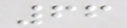66
